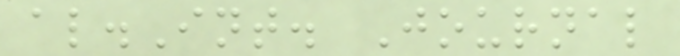al.Int. Journal
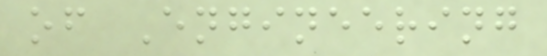of Engineering
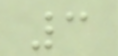3
